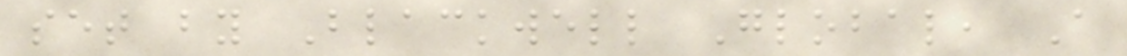set by Blackwell Global, A
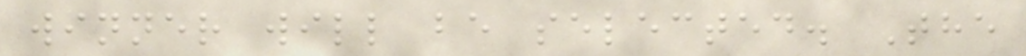winner will be selected. The
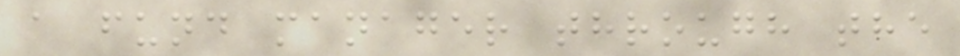a fund manager through the
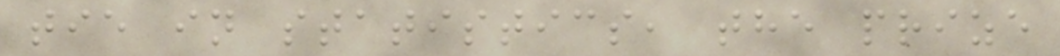tie in statistics, the prize
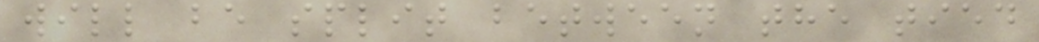will be split between the tied
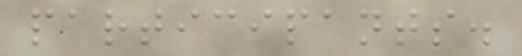participants.
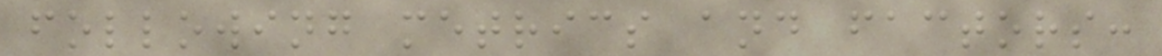following metrics and factors:
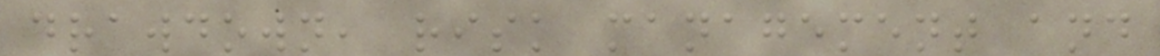drawdown, risk management and
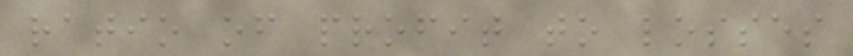ratio of profit to losses
